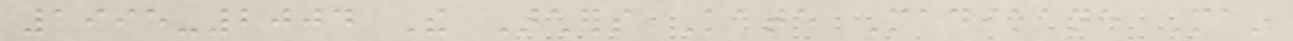1995-2004 The Archers Kate Madikane Main
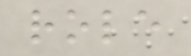role
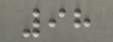98
